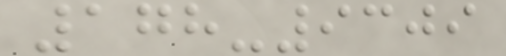178-9309
